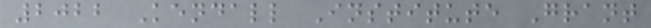2022 Kendall Institute Grant
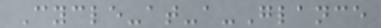Cycle-at-a-Glance
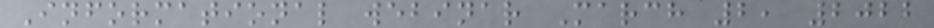Informational webinar March 2, 2022
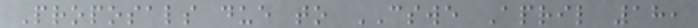Proposals due to CSWE April 18,
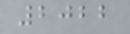2022
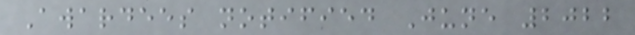Awardees notified June 2022
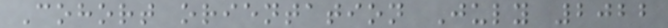Cohort orientation July 2022
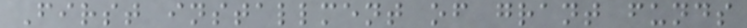First installment of grant funds
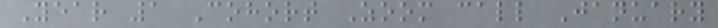Year 1 Cohort Zoom call January
